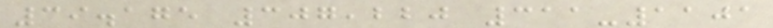39.175 307,220 311-1101
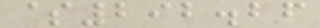$292.26
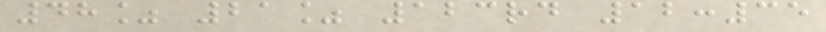48% 21% 123rd 12:35
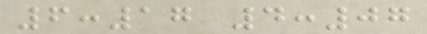6:17 4:07
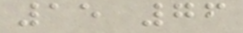15 76
